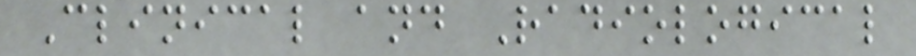Clinical and Radiological
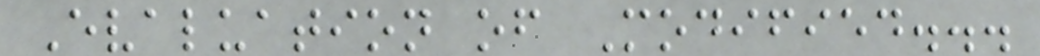Evaluation of Modified...
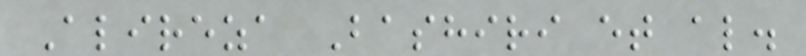Alireza Bashiri et al.
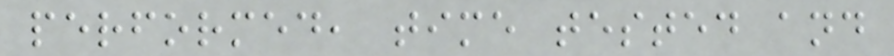performed, time tested and
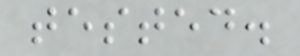tested.
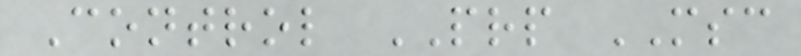Control PRP MSC
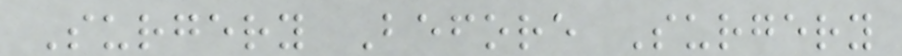Surgery Before Surgery
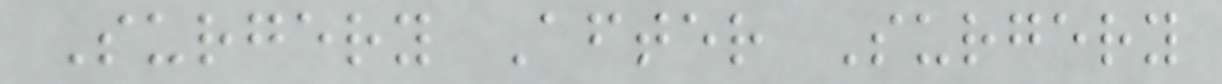Surgery After Surgery
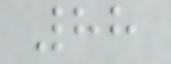88
